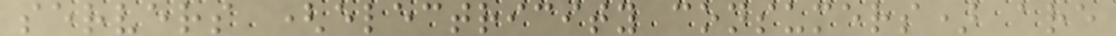servers (electricity consumers) are
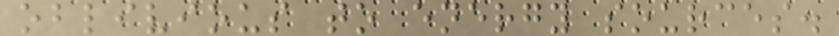oblivious to energy sources.
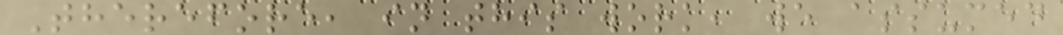Therefore, in this work, we assumed
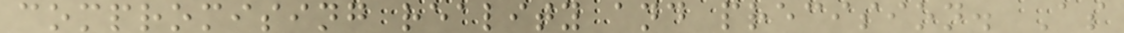compromising reality and precision. As
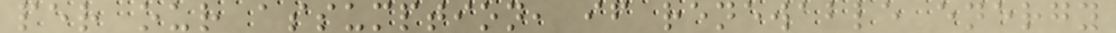per our assumption, if renewable energy
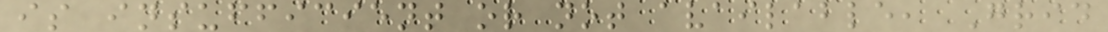is insufficient or not available, Grid
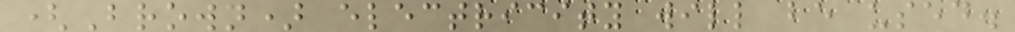(Brown) electricity will be used.
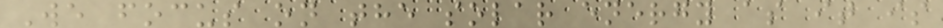We focus on the solar energy as it is
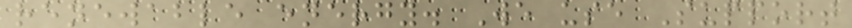renewable energy. We use Support
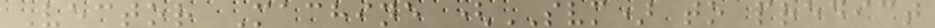Vector Machine (SVM) to predict
